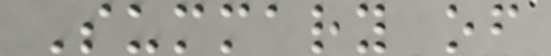Summary of
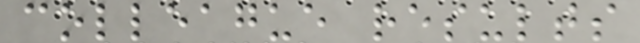colleague results
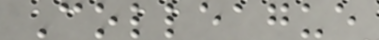Colleague
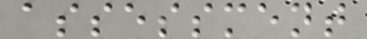assessment
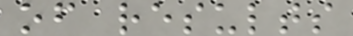of results
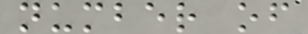number of
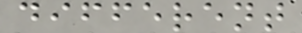different
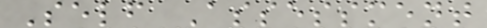Self Assessment
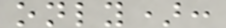only):
